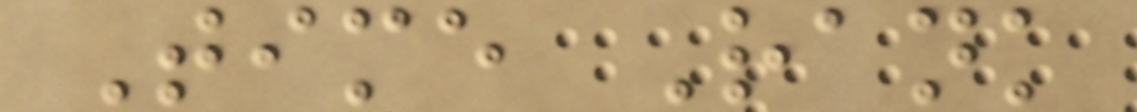Time Rank
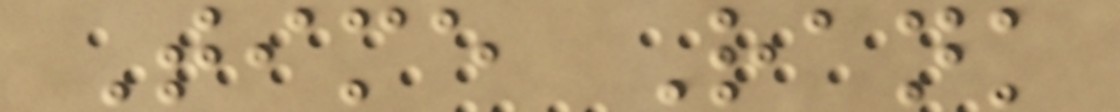Time Rank
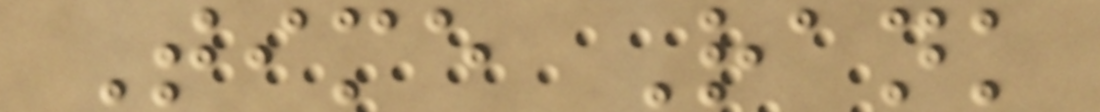Time Rank
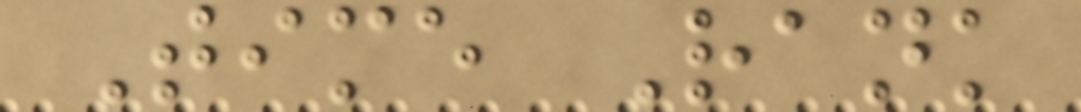Time Rank
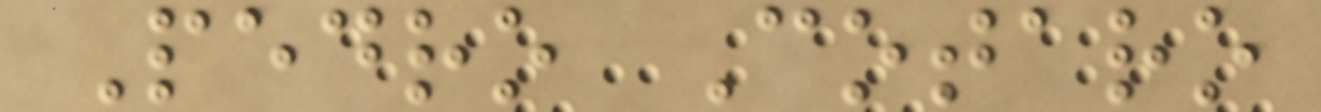Pedro Cotaro
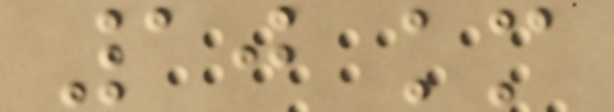10 km
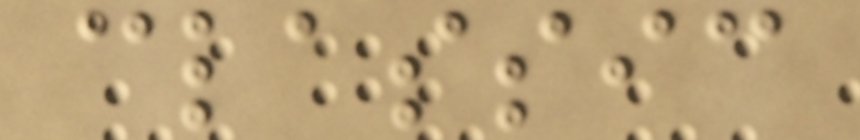classic
